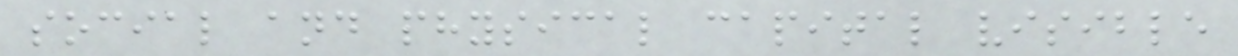social and physical capital visible
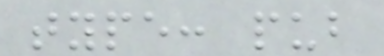type: pub
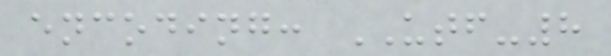encoding: UTF-8
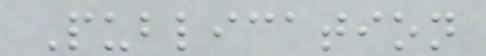Publication
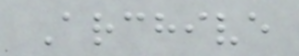Archive
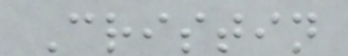Cristin
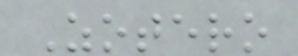Zotero
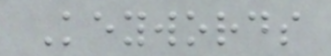Keywords
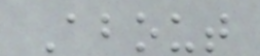About
